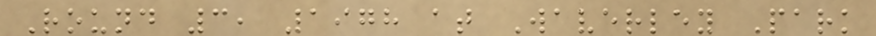Round 3, 1978 at Waverley Park
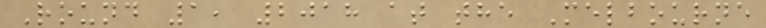Round 1, 2018 at the Melbourne
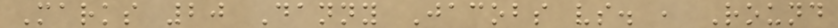Marks 20 Danny Jacobs vs. , Round
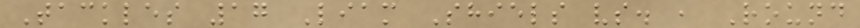Tackles 17 Liam Shiels vs. , Round
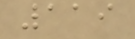119
